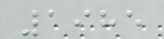1985
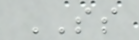SS
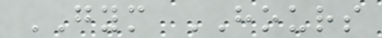GYM HOURS
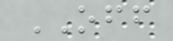OFF
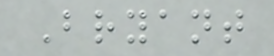Bryant
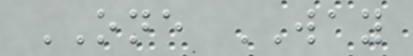ONE WAY
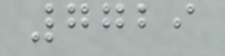7729
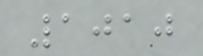1010
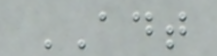ADT
